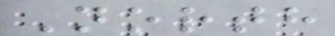North
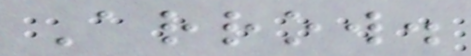Arrow.
